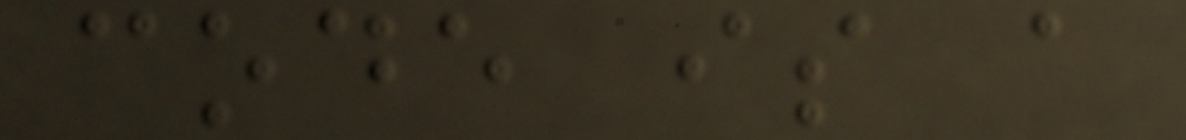code is a
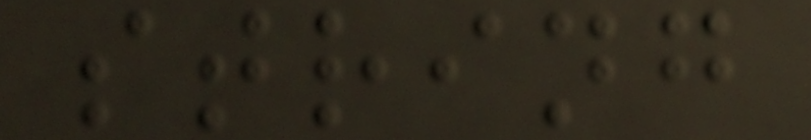string
